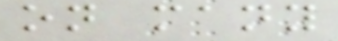on many
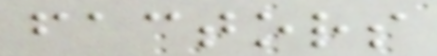factors
